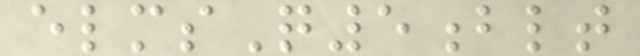elmsQ5blt
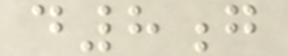d8g
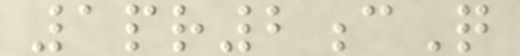1pr2cQ
